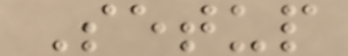Setup
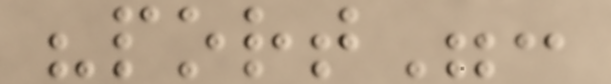"port":
